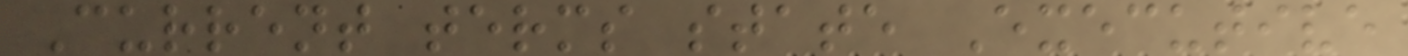Current terms state Executive
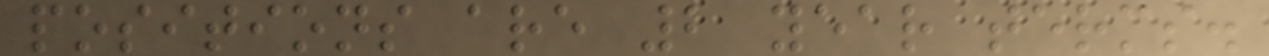positions are 2 year terms.
